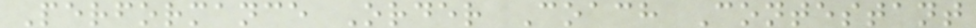Performance Order Coach Contestant
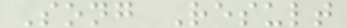Song Result
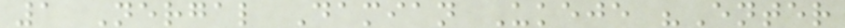1 Nergal Damian Ukeje "Enter
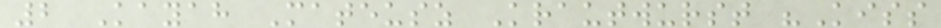2 Kayah Mateusz Krautwurst "Kiss
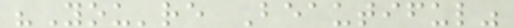"You're Beautiful"
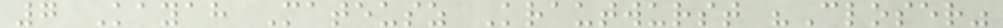7 Kayah Mateusz Krautwurst "Closer"
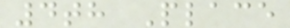4th Place
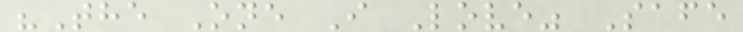"The One I Love" Safe
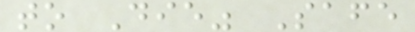to Die" Safe
